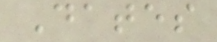Dates
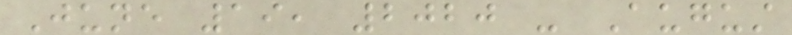June 19, 2020 - August
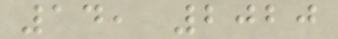14, 2020
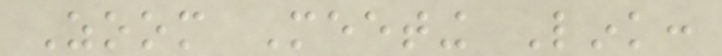Zoom Meeting Link:
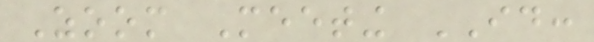Zoom Meeting ID:
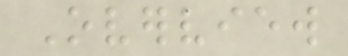Overview
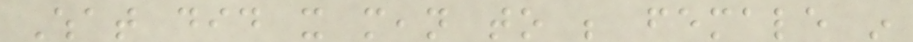What did it mean to be female in
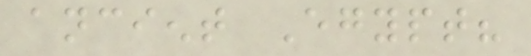ancient Egypt?
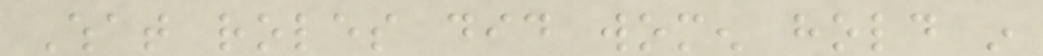What roles did women hold in
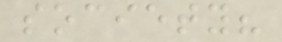society?
